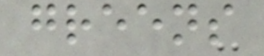greens
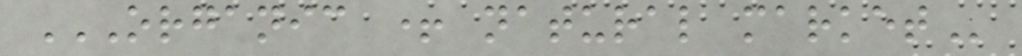ORGANIC + NATURAL MARKET
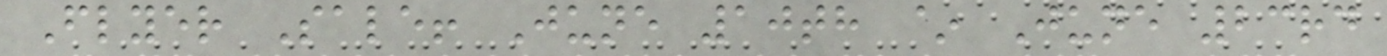Flyer Sale! June 10th ~ June 23rd
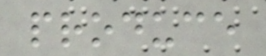produce
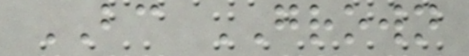BC GROWN
